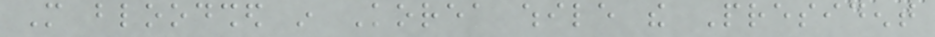More bloodshed in Korea while the President
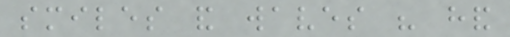smiles and waves his hand
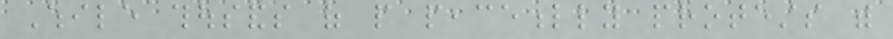While thousands of people peacefully protests with
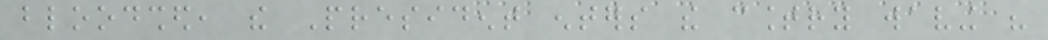bloodshed, the President enters the country waving his
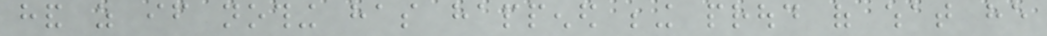hand as if nothing has happened being proud of what he
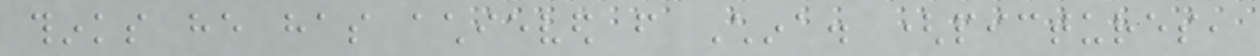thinks he has achieved from China. (pictures,
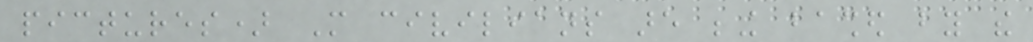pictures) More civilians are being bashed by the
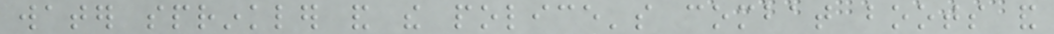water sprinkler and the police's combat boots and
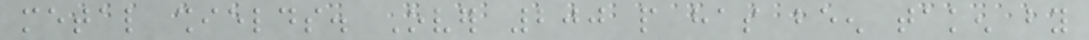metal shields. Over 200 people has been taken by
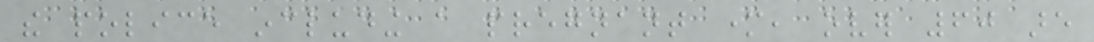the police including a pregnant mother, over 60 are
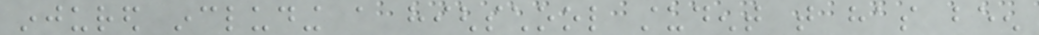injured including a highschool student that has been
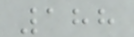188
